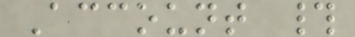Account #
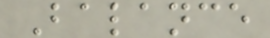Balance
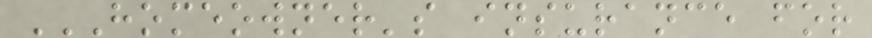HOMEOWNER'S INSURANCE FOR
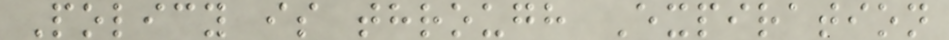Policy is through Expiration
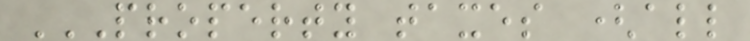PROPERTY TAXES (ALL
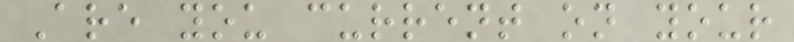Are you current on your
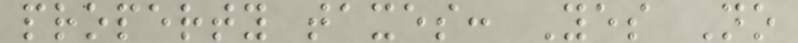property taxes: Yes No
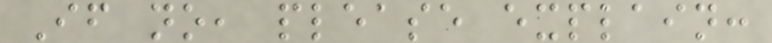If no, please explain:
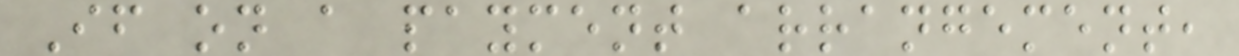If on a payment arrangement,
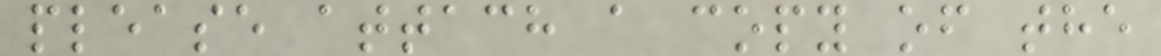please attach a copy of the
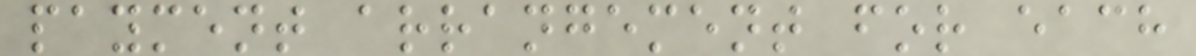payment arrangement for each
